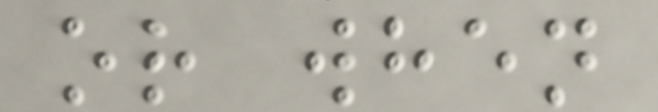or when
